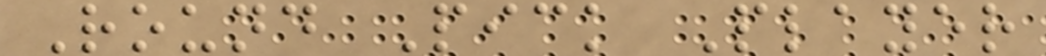Round Pick Player
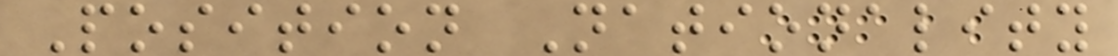Position Nationality
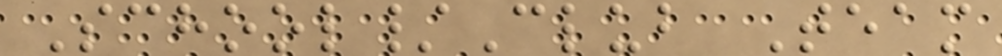School/Club Team
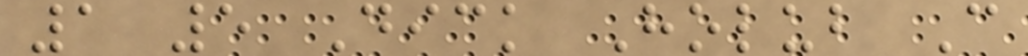1 5 Dick Holub C
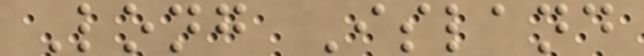Long Island
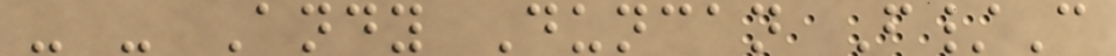- - Andy Duncan F/C
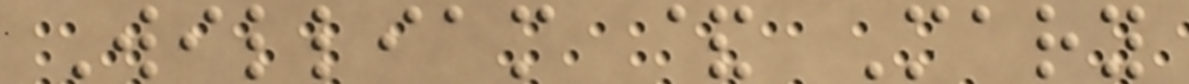William & Mary
